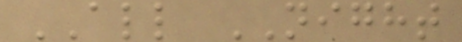ALL NIGHT
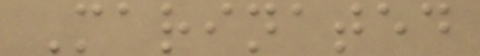Marinated
